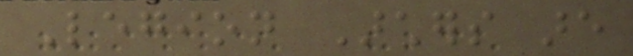Legion Archers are
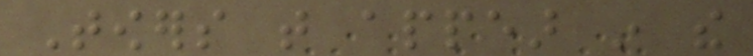Towers that appear in the
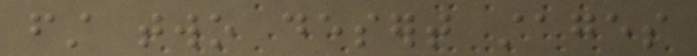first two desert stages
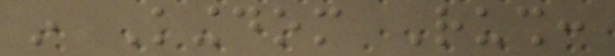in Kingdom Rush:
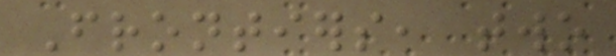Frontiers, two
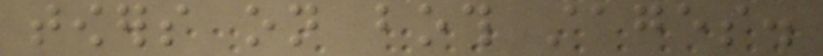towers on both stages.
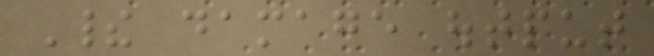Their damage output
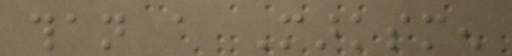than a Marksmen
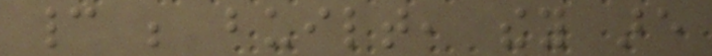cannot be built, they are
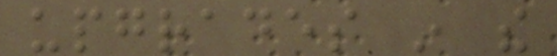upgrades in the
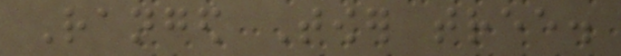Ranged Tower tree.
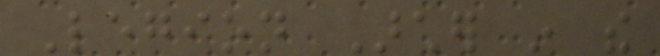Legion Archer in the
